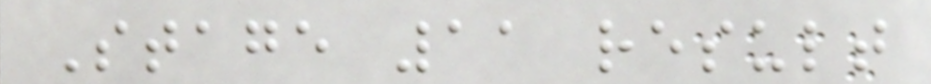Stage 11 result
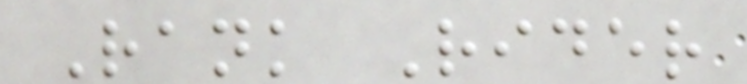Rank Rider
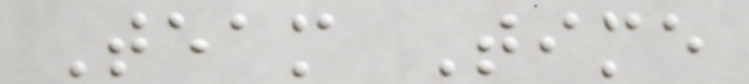Team Time
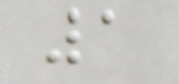1
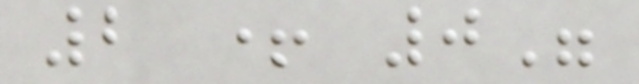2 + 0"
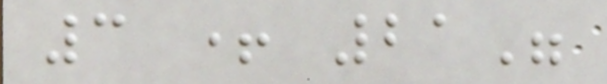3 + 21"
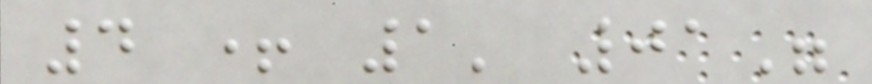4 + 1' 01"
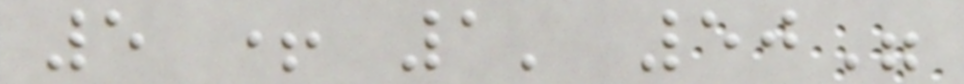5 + 1' 50"
